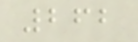262
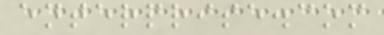enterprise.com
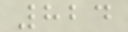824
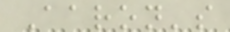Aaron's
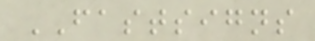FASTSIGNS
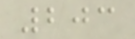203
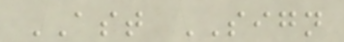AST SIGN
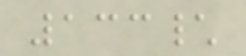133\
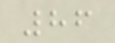86
